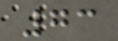73
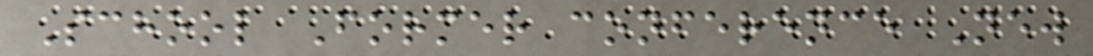School Former conference New
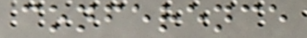conference
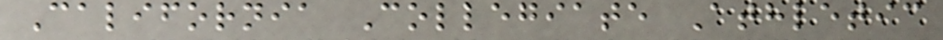California Collegiate Athletic
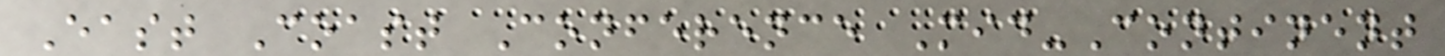East Coast Conference Mid-Continent
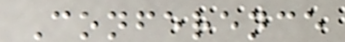Conference
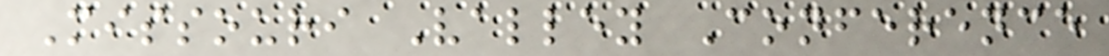Missouri Valley Conference
